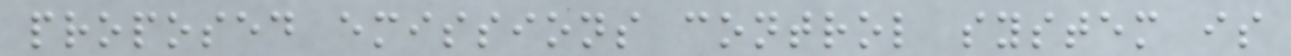proposed emissions control system is
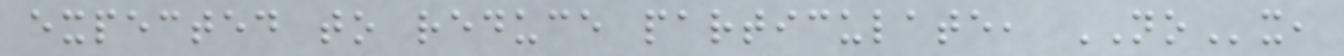expected to reduce particulate, NOx,
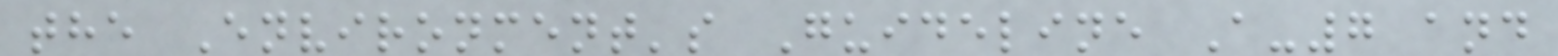the Environment's Guideline A-7 and
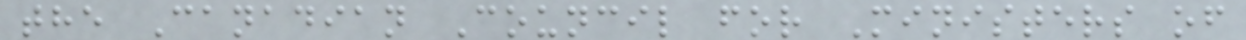the Canadian Council for Ministers of
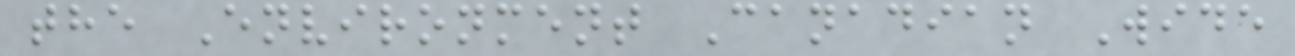the Environment Canadian Wide
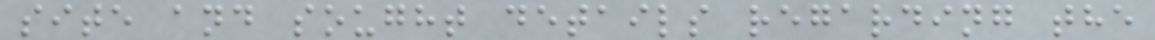site and sought details regarding the
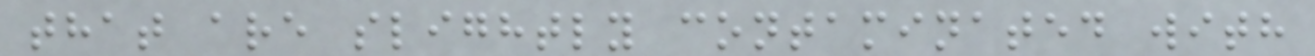that are slightly contaminated with
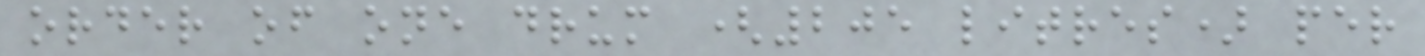order of one drum (205 litres) per
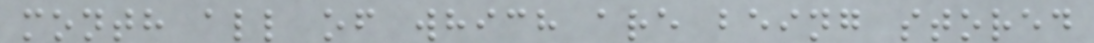month all of which are being stored
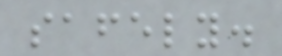safely.
